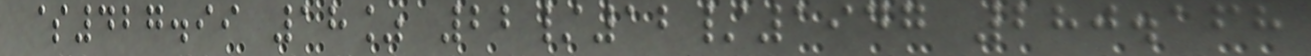$427.99 18% 22/12/1947 280.168
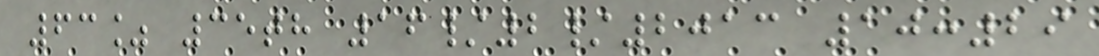63% 35th 16/2/2013 10:29
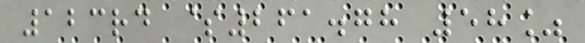123rd $261.78 58%
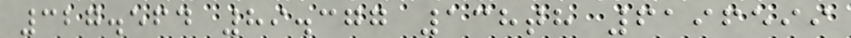327.564 89.377 138th 6196599
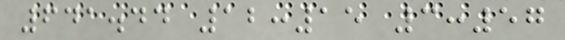641.44 12:15 3:57
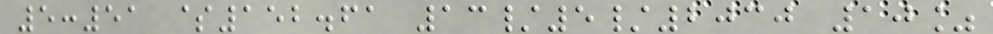5:51 $152.61 13/5/2030 10%
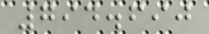794.690
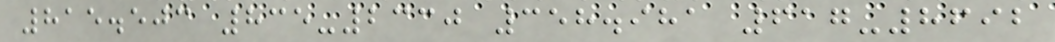815.503 835-2330 358.981 617-8692
